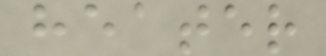heater
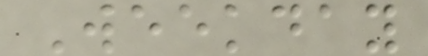Weekday
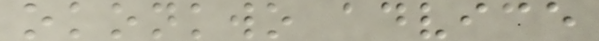okonkwo advice
